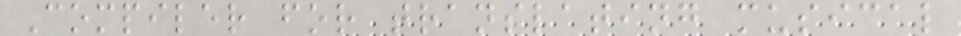Compiler for translating musical
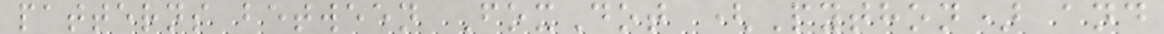patterns between FoxDot (Python) and
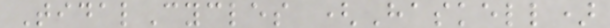TidalCycles (Haskell)
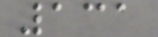131
